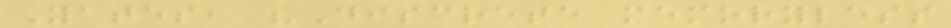Yates, "Discrete memoryless
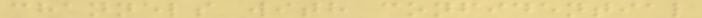channels with confidential
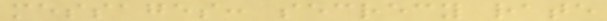messages: secrecy rate
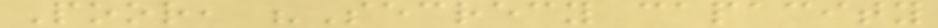Poor, "Secrecy capacity
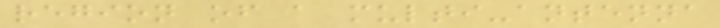region of a multi-antenna
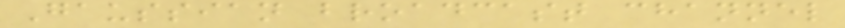Gaussian broadcast channel
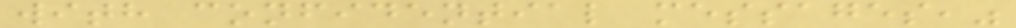with confidential messages,"
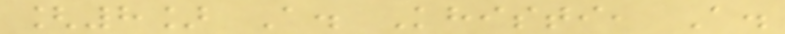[8] A. Khisti, A.
